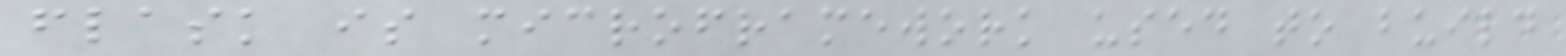flask is microframework used to build
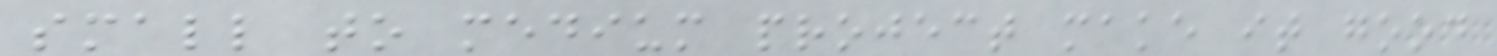small to medium project make it good
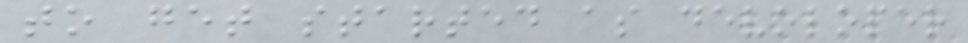to get started as devoloper
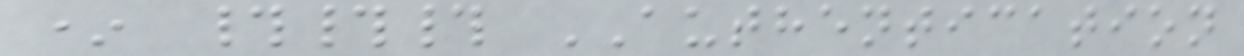* ### AUTHENTICATION
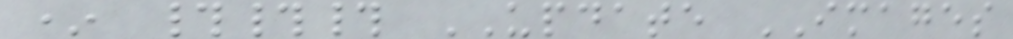* ### UPDATE IMAGES
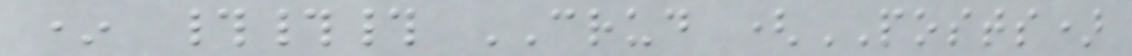* ### CRUD (POSTS)
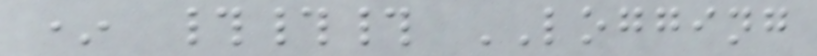* ### LOGGING
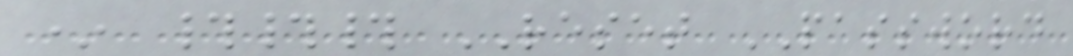* ### RESET PASSWORD
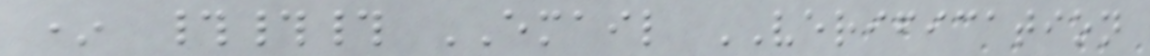* ### EMAIL VERIFICATION
